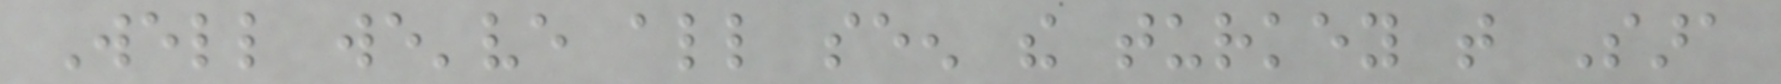Well we've all seen the turkey that Sara
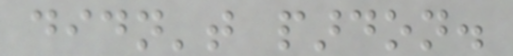didn't pardon.
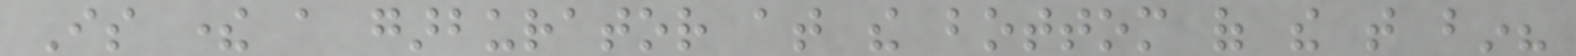Is there a garburator at the bottom of the that bin?
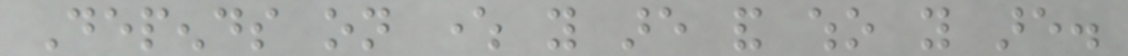Depends on where you are and who you are.
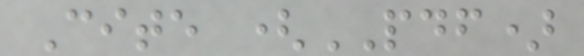Cite (PDF)
